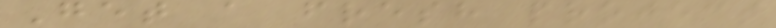Get a fresh project
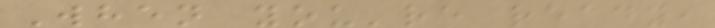When you're ready,
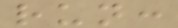run:
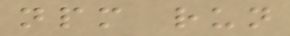npm run
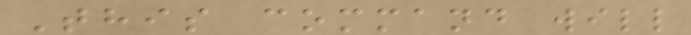This command will
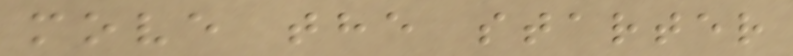move the starter
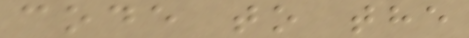code to the
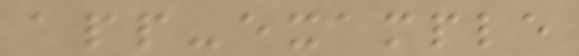app-example
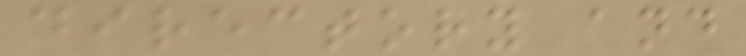directory and
